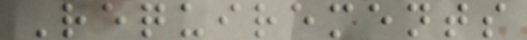Requirements
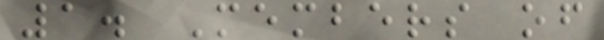1. Members of
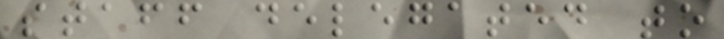staff delegated to
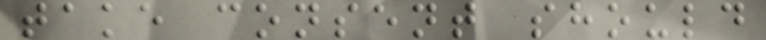take consent should
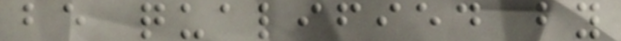be qualified by
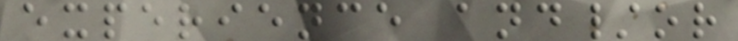experience and/or
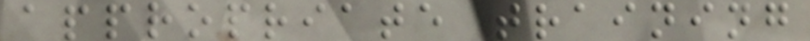appropriate training
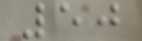50
